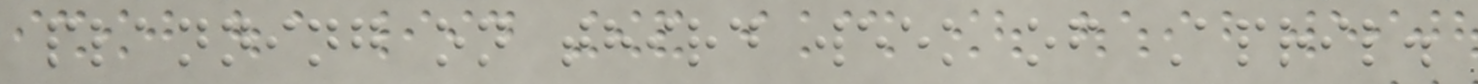planning on third week of April.
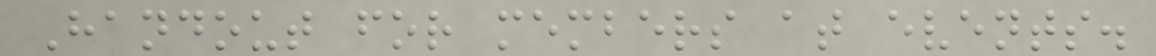Handout for members at events.
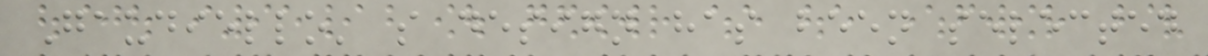Gaudiello' s design has been selected
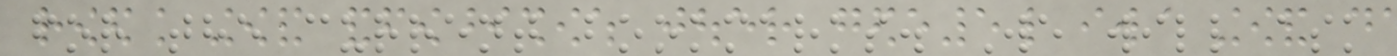for the current bookmarks. We will ask
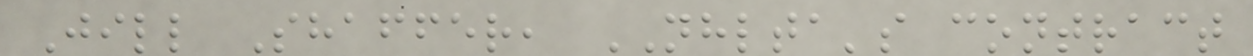Jill Shaffer, NHLTA's contract
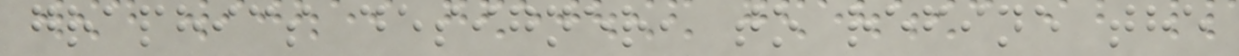graphics designer, to refine the
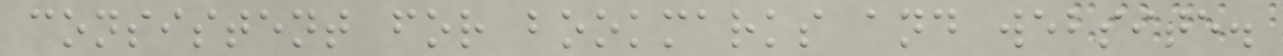consistent for bookmarks and website.
